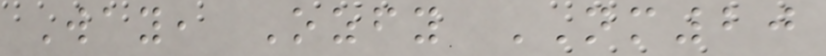Way, Ozfy NM20
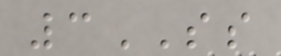3SS
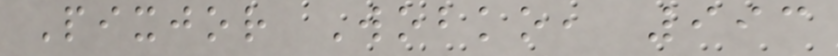Pixjor Wobko, 993
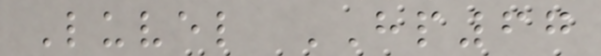Luvel HP67
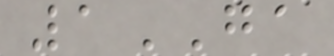1GA
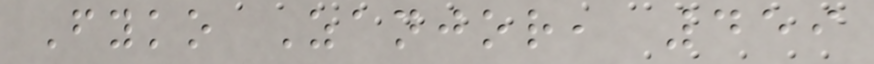Fyko Zanjor, 459
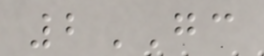2GC
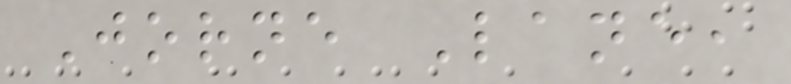Jorne Lane,
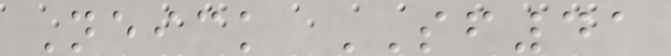Neick SF41
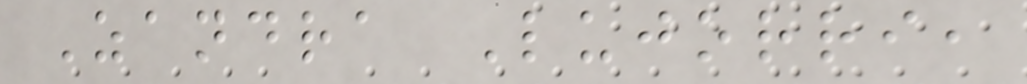Zandra Lujorri,
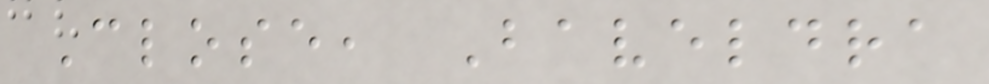Close, Baveldra
